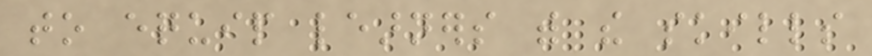to equip learners with the skills
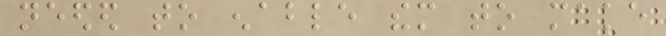needed to enable them to make
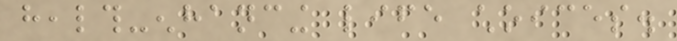health-enhancing life choices.
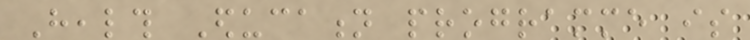Health Education programme is
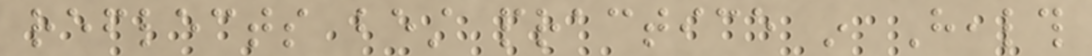reflects best practice in Health
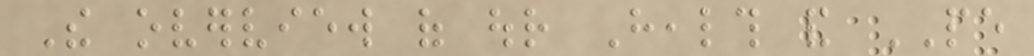The overview of our Health and PE
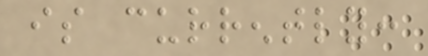is currently:
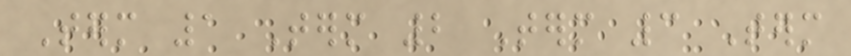Term 1 Term 2 Term 3 Term
